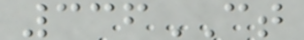336CT
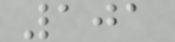101
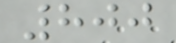800
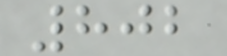802
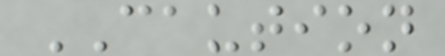CAUTION
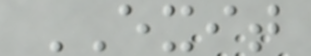EXIT
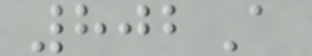802A
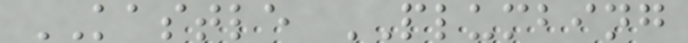KASTLE PLUMBING
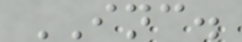INC.
